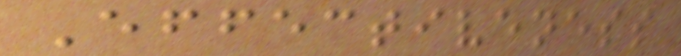Effectiveness
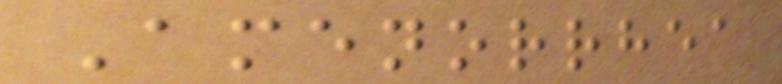Amenorrhea
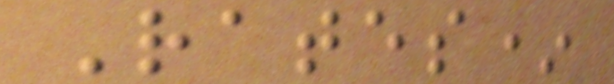Rates*
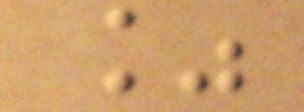%
